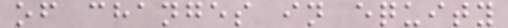of changes in equity
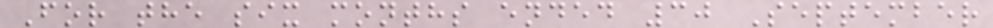For the six months ended 30 September
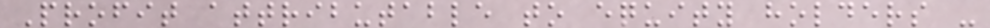Profit attributable to equity holders -
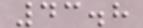43.8
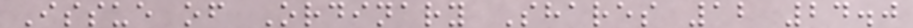Issue of Ordinary Shares 12 24.0
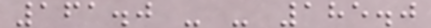161.0 - - 185.0
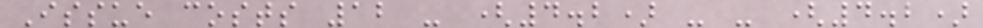Issue costs 12 - (4.2) - - (4.2)
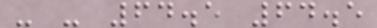- - 64.5 64.5
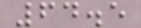64.5
